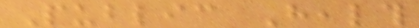Public Health
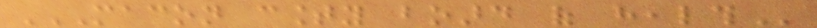MACON COUNTY BOARD OF HEALTH
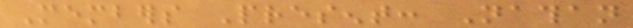Members Present: Nathan
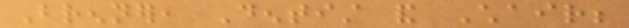Brenner, Dentist and Chair;
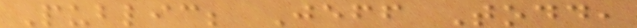Public; Jeff Todd,
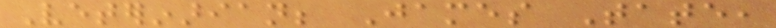Veterinarian; James Tate,
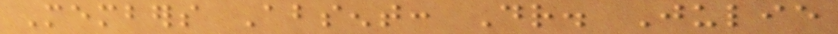Members Absent: Dr. Julie
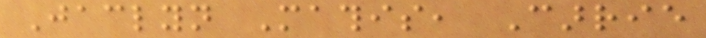Jaclyn Mathis, Carrie
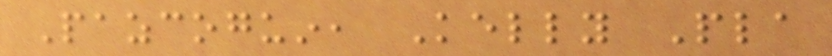Pazcoguin, Kelly Pla
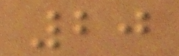20
